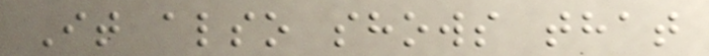It also shows that
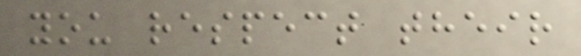you respect their
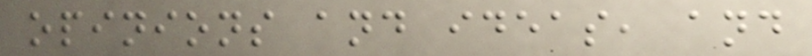opinions and ideas, and
